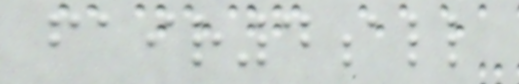fair4all
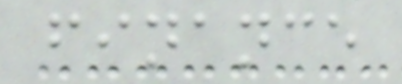finance
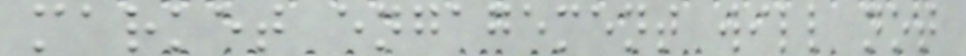market engagement will not
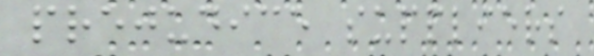prejudice suppliers
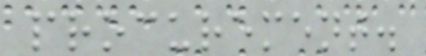procurement.
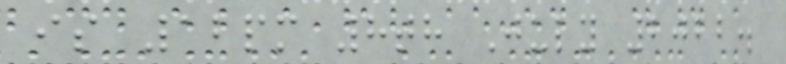is 12pm 8th July 2022.
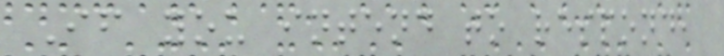If you intend to respond,
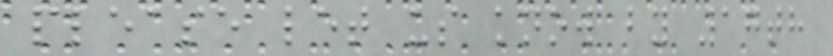please let us know by 17th
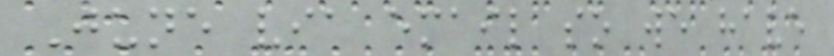June via email so we have
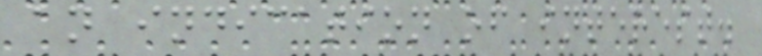an indication of interest.
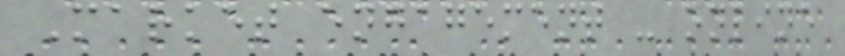Market engagement - online
